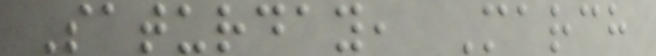Saturday, March
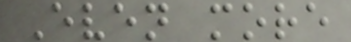Even more
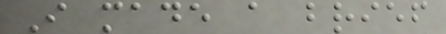I made a brief
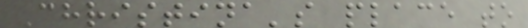Christina's place to
